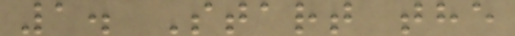1. Start the
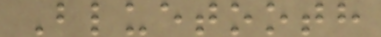Bluetooth
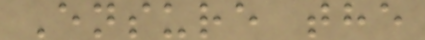Ensure the
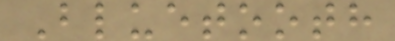Bluetooth
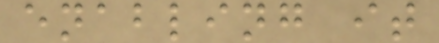enabling it
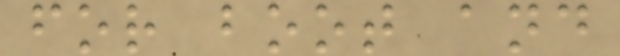for boot and
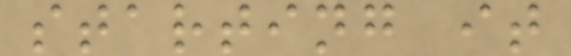starting it
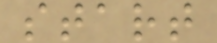start
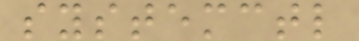systemctl
